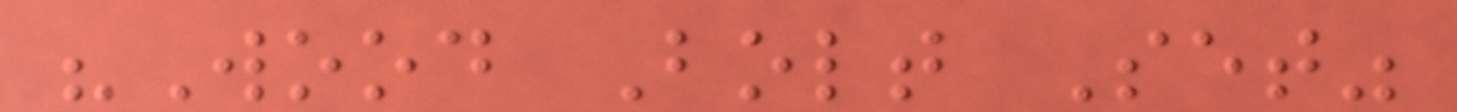"Wood Bolt Set"
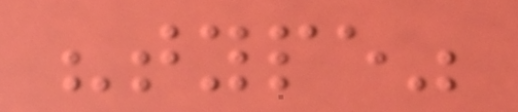"type"
